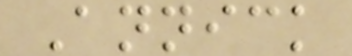Annick
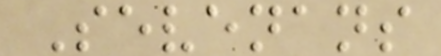Sevenans
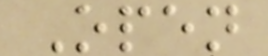Open
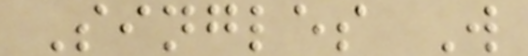Singles W
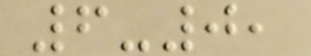6-0,
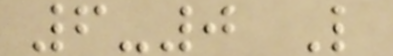6-0 L
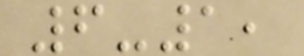6-1,
